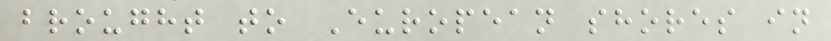brought to European shores in
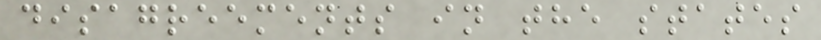disagreements in the states
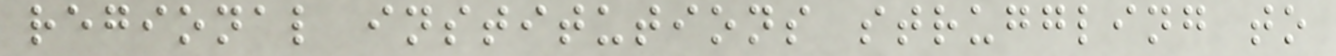regional institutions struggling to
